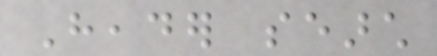Header search
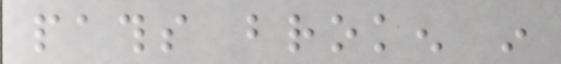paths broken in
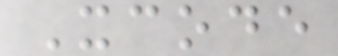Xcode
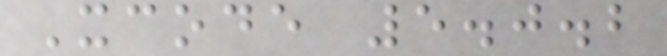Xcode 5.0.2
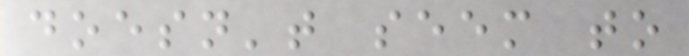doesn't seem to
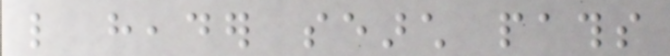like header search paths
